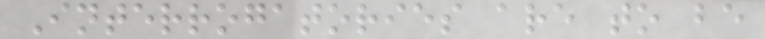Interrogatories are to be
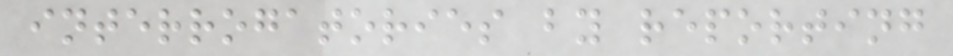interrogatories by reporting
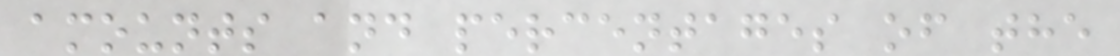amounts and percentages of the
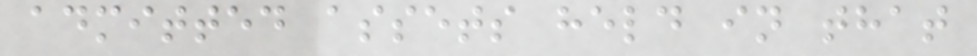admitted assets held in that
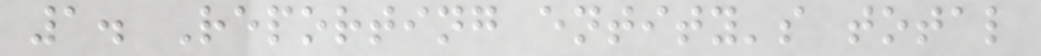1. Reporting entity's total
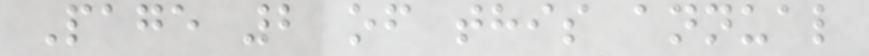Page 2 of this annual
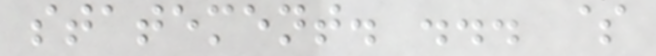statement. ... $
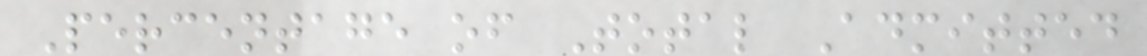Percentage of Total Admitted
